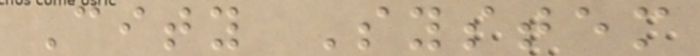City System
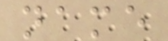name
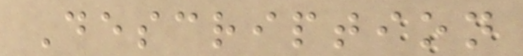Description
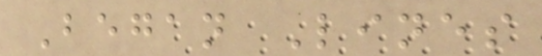Began Lines
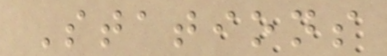Stations
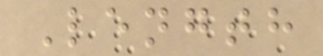Length
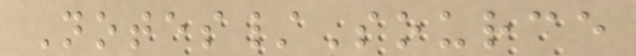Notes/Source
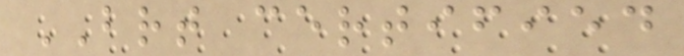BRT certified
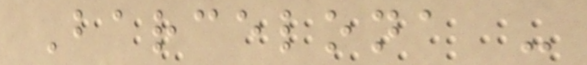Barcelona -
